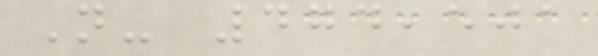N- 474,501
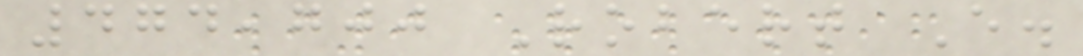474,700 Robert E.
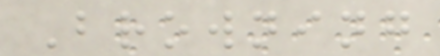Browning
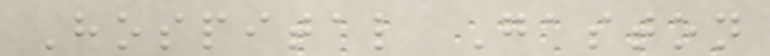Hospital Gaston
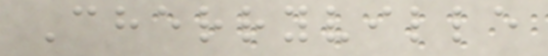Cherryville
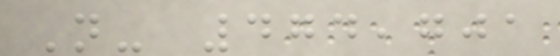N- 474,701
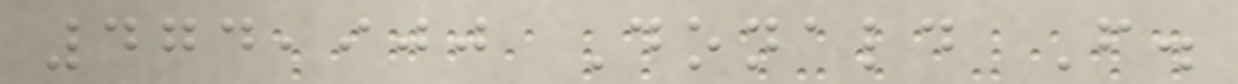474,900 Donald F.
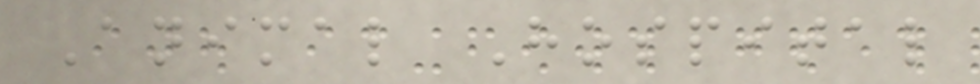Animal Hospital
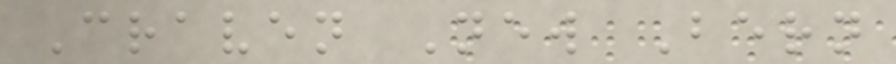Craven New Bern
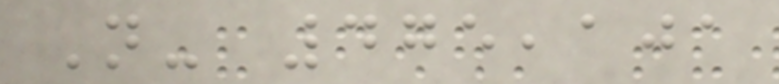N- 475,101
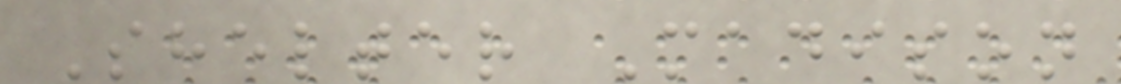Shelter Madison
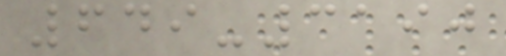649-3190
